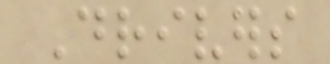Drivers
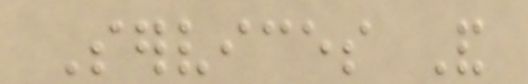Services And
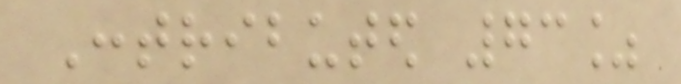Contributed 73%
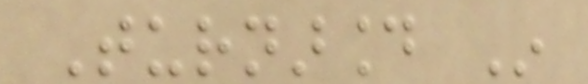Turnaround In
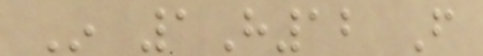In 1H12 From
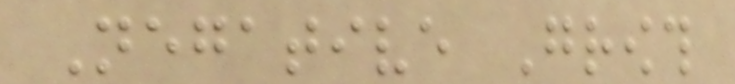Negative Growth
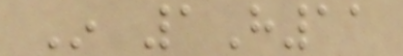In 1H11
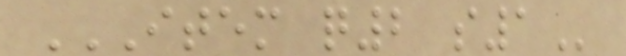ITEM Q2 S1
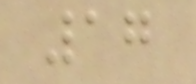17
